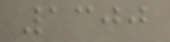1300
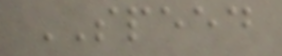SPEED
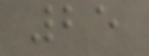25
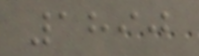1890
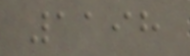1198
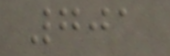701
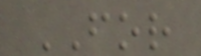FOR
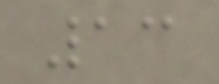13
